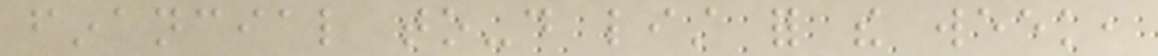financial to-do list for the week,
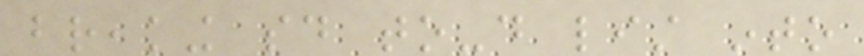breaking said to-do list into
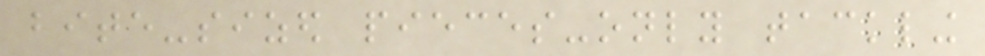bite-sized pieces-only tackling
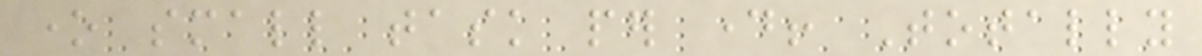one small task per day! Totally
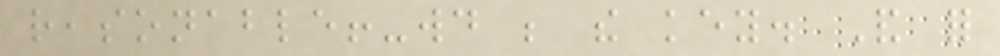reasonable!-would be the key. And for
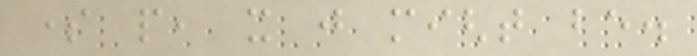some people, it just might be.
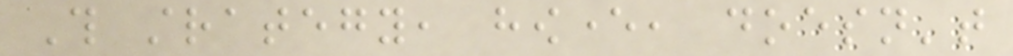This strategy, however, doesn't
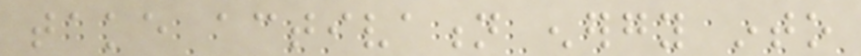take activation energy into
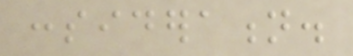consideration.
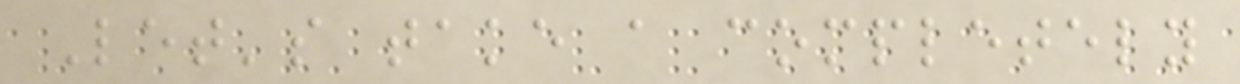Let's take a completely
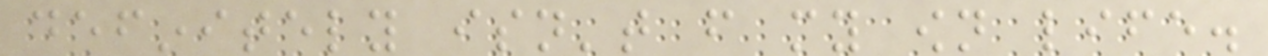definitely isn't from my own life.
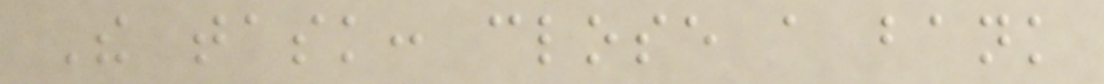The task: close a bank
